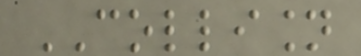COLLISION
